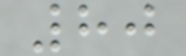80
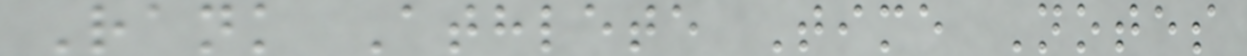Rank Athlete Time Notes
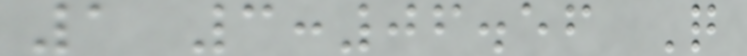1 3:06.56 Q
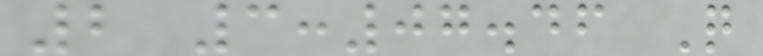2 3:07.46 Q
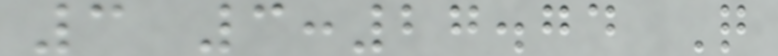3 3:27.74 Q
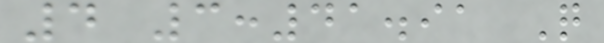4 3:41.91 Q
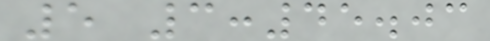5 3:45.03
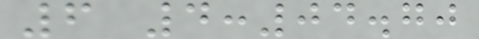6 4:04.70
